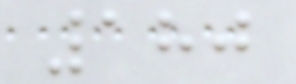180
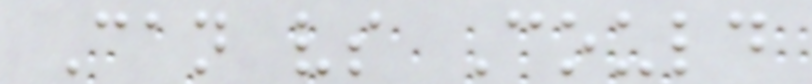Can vs Could
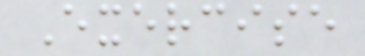Exercise
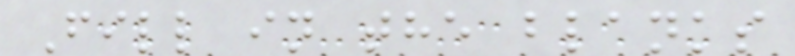Fill in the blanks
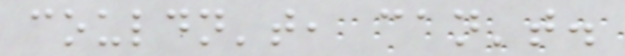couldn't, can't.
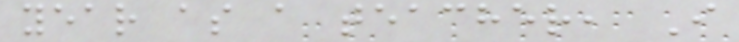year as a teacher, I
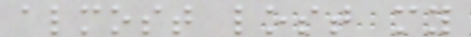almost lost my
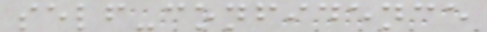self-confidence
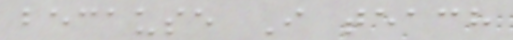because I teach
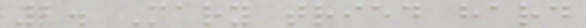2. Mary tried hard
